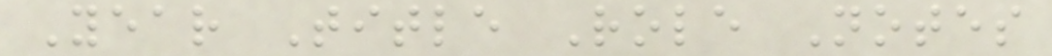Year Title Role Notes
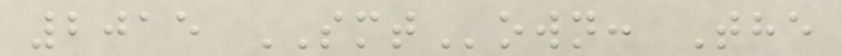2015 SMTown: The
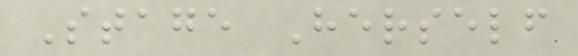Stage Herself
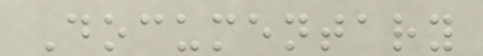Documentary
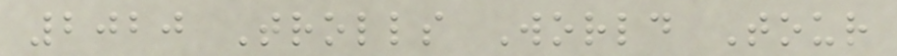2020 Trolls World Tour
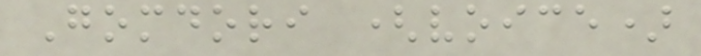Gomdori (voice)
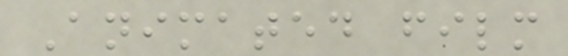Animated film
